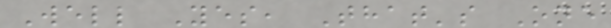Well Yes, That's One
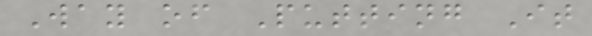Way of Putting It
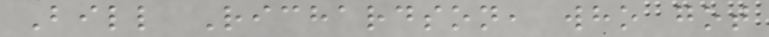Bill Richardson, who got
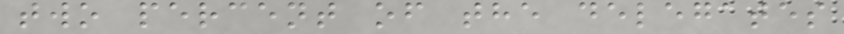two percent of the delegates
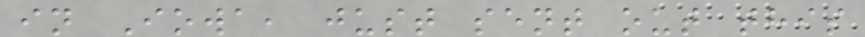in Iowa, just sent out this
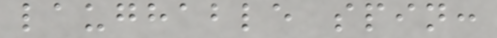laughable spin:
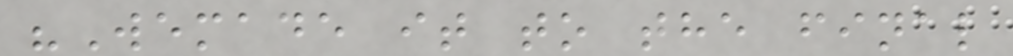"Wemade it to the final
